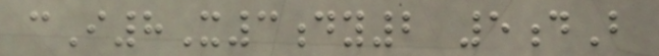cI8X3dy2 5dB
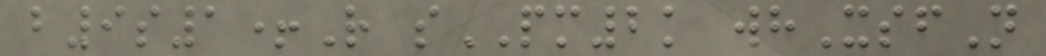b9s1+R sPM2k whXsfN
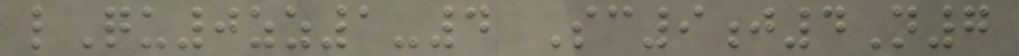lQu0zz1-4 Sc9j4N7
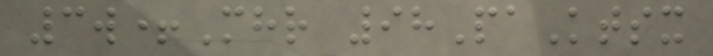3w+Mhr 98PaKtsx
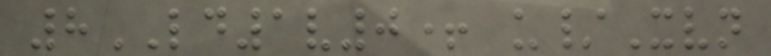8LD1v0+ u/Xvn
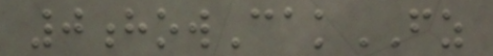0howCakFZ
